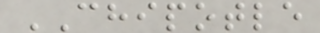CHIPOTLE
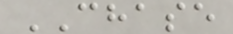CHASE
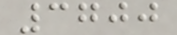3700
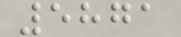5871
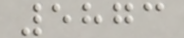5873
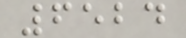6524
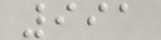991
